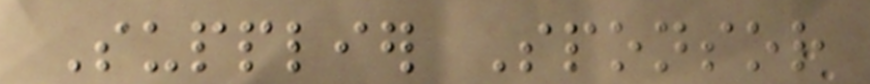Supplier Sponsor
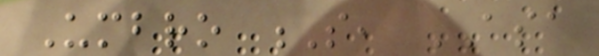Umbro S, ASA
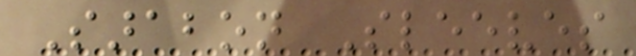Sarabon Sleeves
